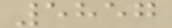5857
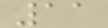11
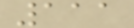111
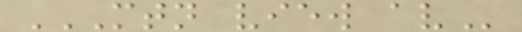MTN VIEW AV
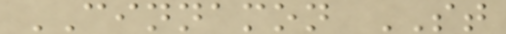CINNAMON ST
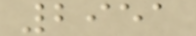2951
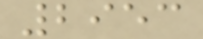2953
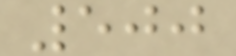500
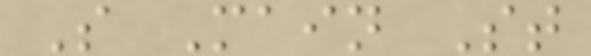S Main St
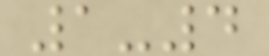1-4
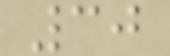30
